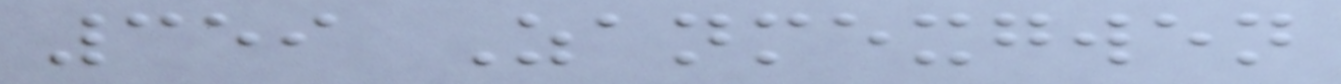359 Zanmexgwen
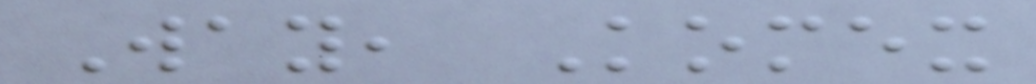Way, Komex
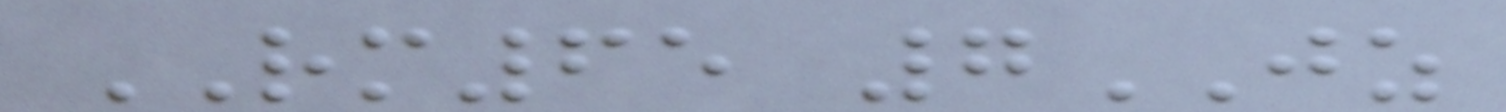RM65 7JZ
